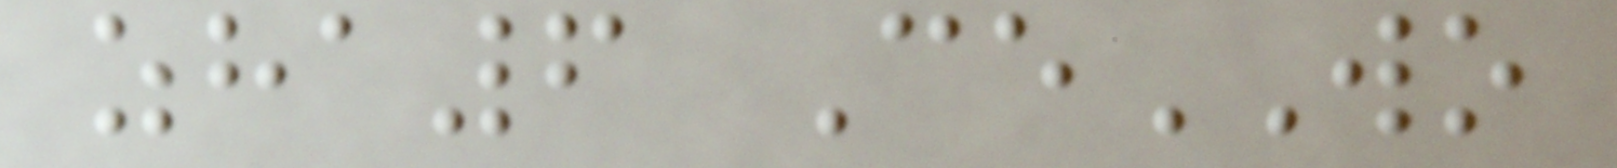zha6 CeWO
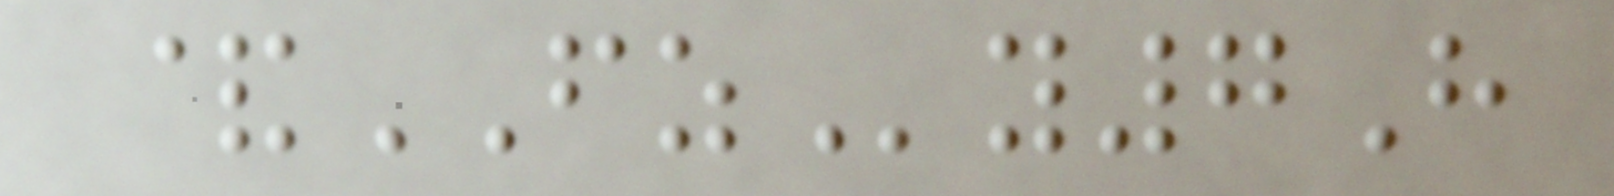&FZy7H
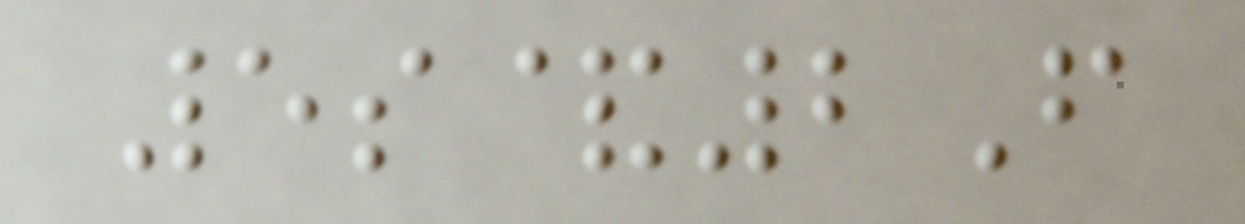5s&2F
